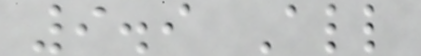9.9 All
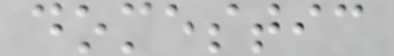domestic
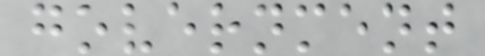government
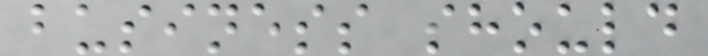business should
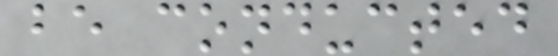be conducted
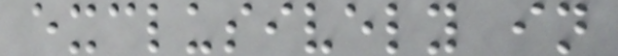exclusively in
